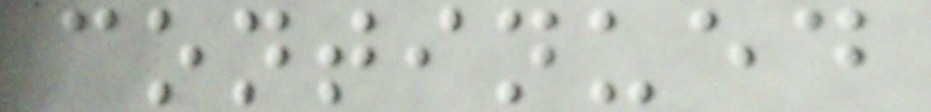continued
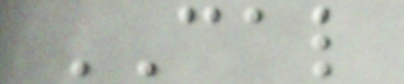CAL
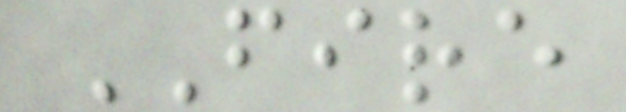FIRE
